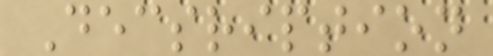Decsription
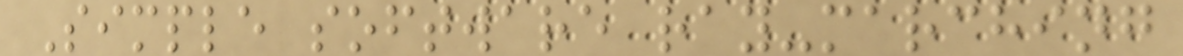Simple software ray-marching
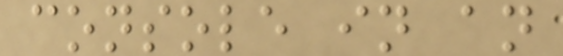console in an
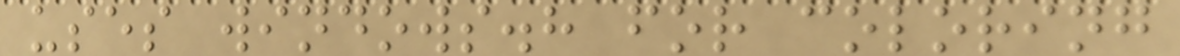uses windows.h for coloring
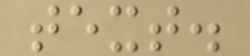text.
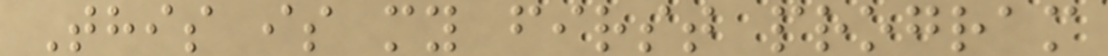This is my first program
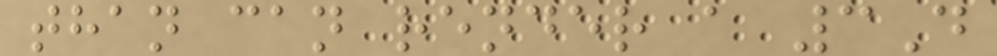than can render a 3D
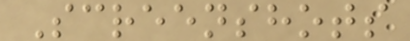Screenshots
